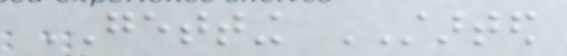GETTING STARTED
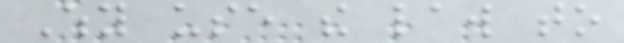Why use the law to
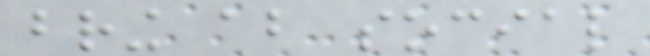bring about social
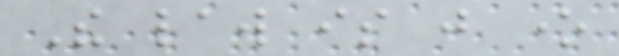The law is just one
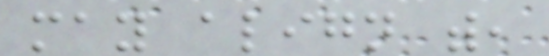may align with,
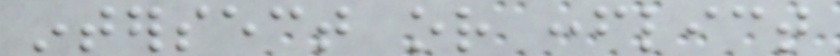intersect or conflict
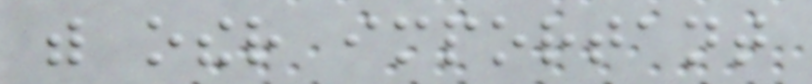with other important
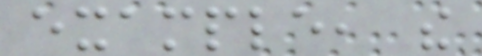example, the
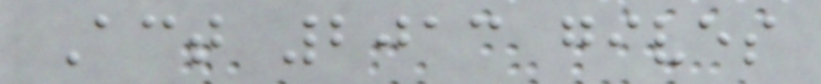Act 2013 gives
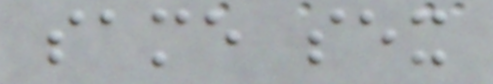same sex
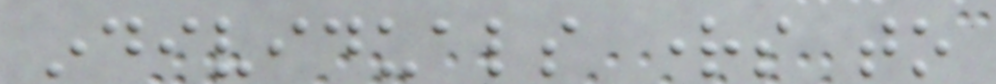individuals rights to
